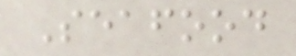Seafood
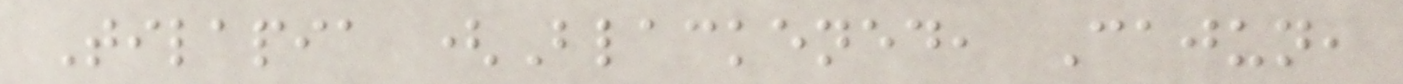Tilapia (Blackened, Cajun,
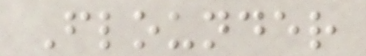Flounder
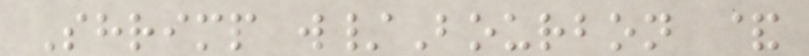Shrimp w/Bourbon &
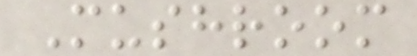Mushroom
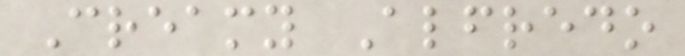Creamy Alfredo
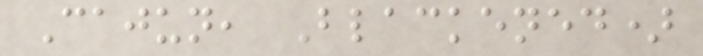Cajun, Blackened)
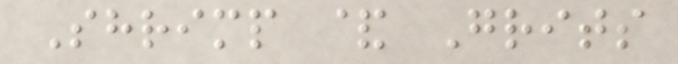Shrimp & Grits
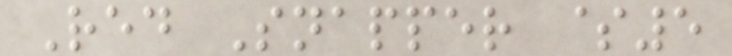Red Snapper $5
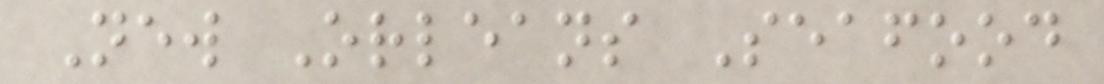New Orleans Seafood
